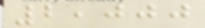2,000
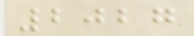2027
